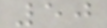50
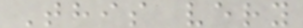This very
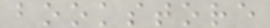bookstore
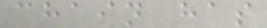chain has
